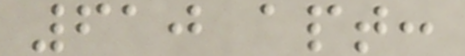610 apt:
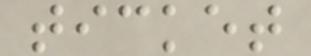ticket
